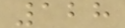128
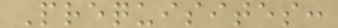Prequisites:
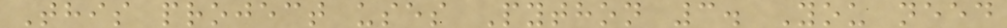This project uses Python 3. You need
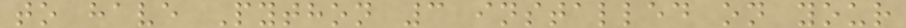to have Python 3 installed on your
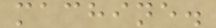machine.
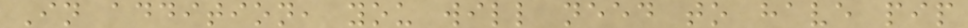In addition, you will need to have pip
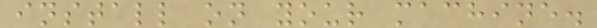install on your machine.
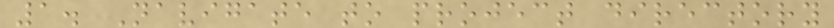1. Navigate to project directory
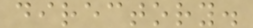directory.
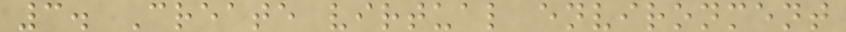3. Create virtual environment
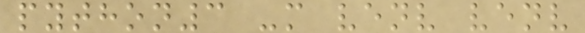python3 -m venv venv
